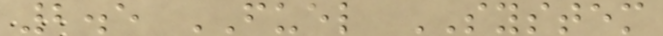2.5 FUEL SYSTEM
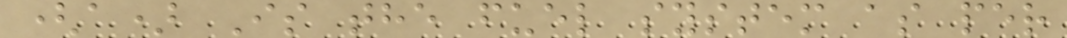(a) Is the fuel system as per
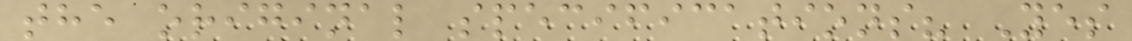the original specifications? Yes
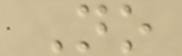No
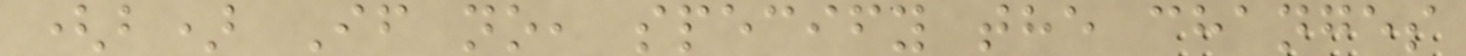(b) If no, specify the changes
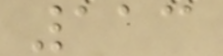113
